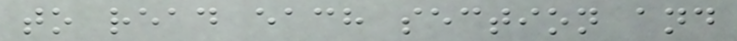to read each section and
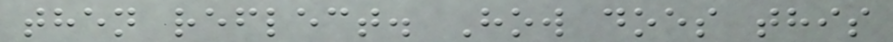then reflect. How does this
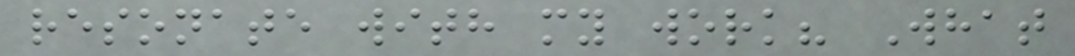resonate with my work? What
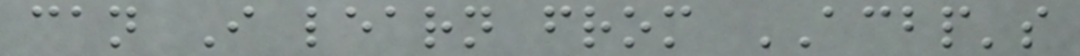can I learn from ACBP's
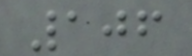106
